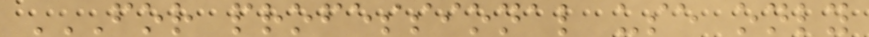FOR PROFESSIONAL USE ONLY
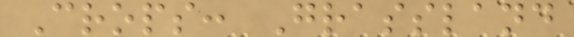Crops: Grassland
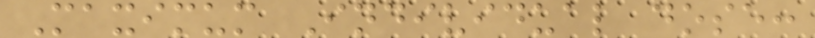Maximum Individual dose:
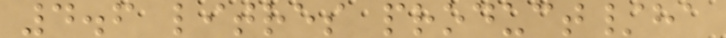4.6 litres product/ha
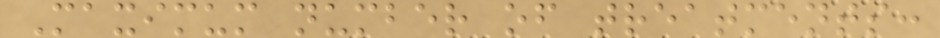Maximum number of treatments:
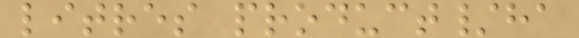litres product/ha
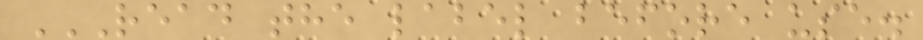READ THE LABEL BEFORE USE.
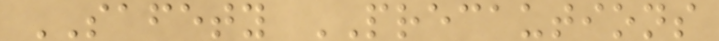SAFETY PRECAUTIONS
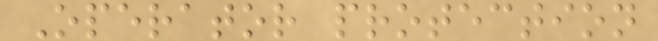Operator protection
